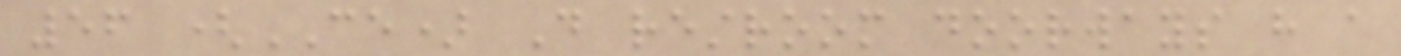56 (CE) Do restroom doorways have a
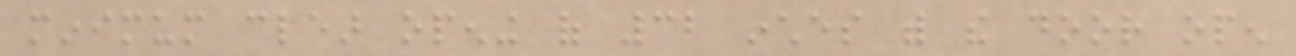minimum clear opening of 32 inches with the door open
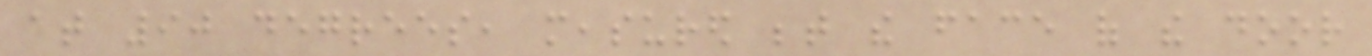at 90 degrees, measured between the face of the door
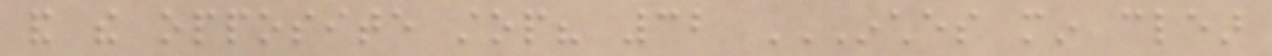and the opposite stop? 32 INCHES MIN CLEAR
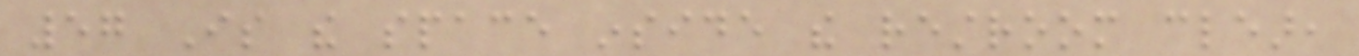57 Is the space inside the restroom clear,
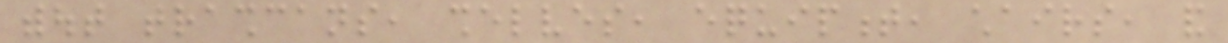without trashcans, shelves, equipment, chairs, and
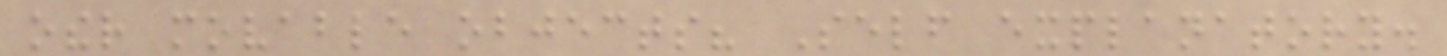other movable objects? Self explanatory.
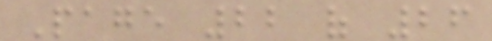Page 22 of 26
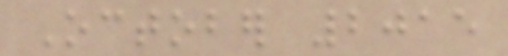October 2015
